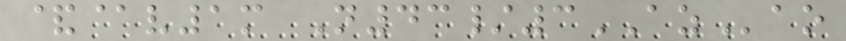&@v1m N43/3AZao
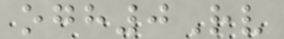ogh0Rv
